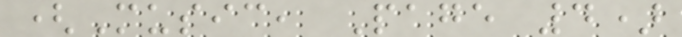(Music, Page 4)
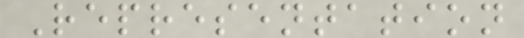Representation
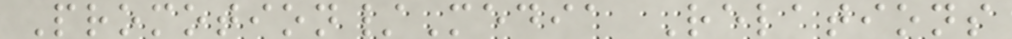Promotion/Media Relations
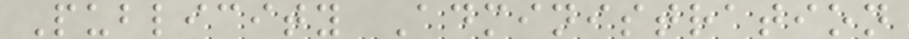Publicity Administration
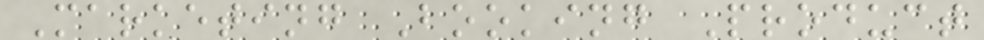Marketing Booking Product
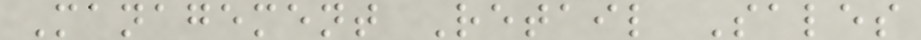Management Retail Sales
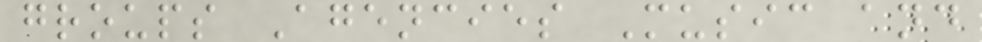groups Agencies Music and
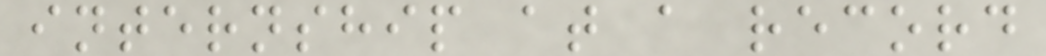internship at a record
